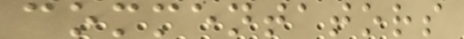commentators
